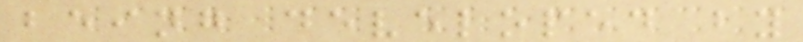being developed by
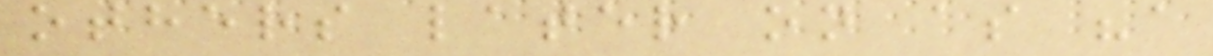others later on as "a
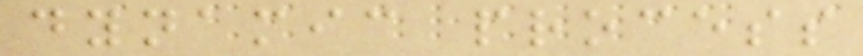dynamic process
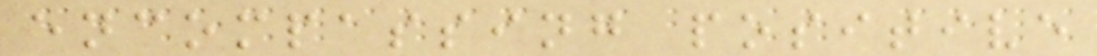encompassing positive
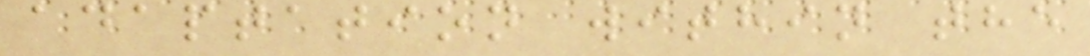adaptation within the
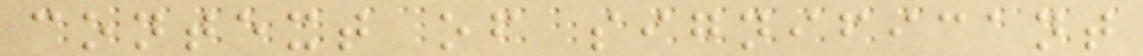context of significant
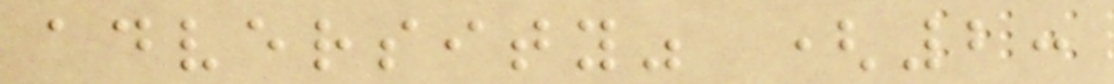adversity" (2:
